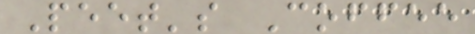Peet's Coffee
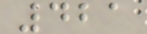421
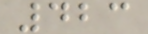423
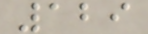129
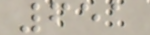651
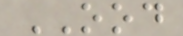OOD
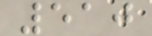510
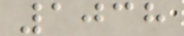1038
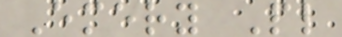Emery Pl
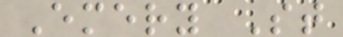Emery St
